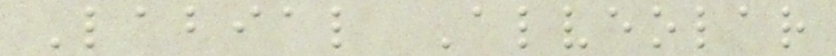Labial Alveolar
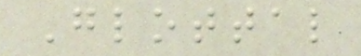Glottal
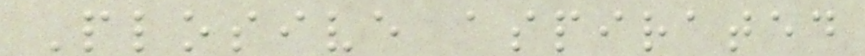Plosive aspirated
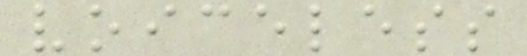voiceless
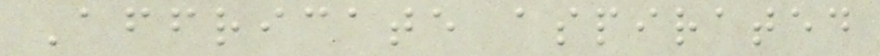Affricate aspirated
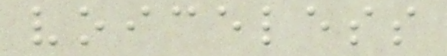voiceless
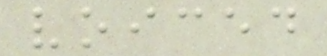voiced
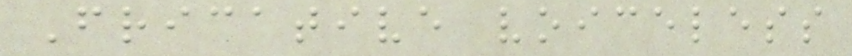Fricative voiceless
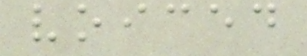voiced
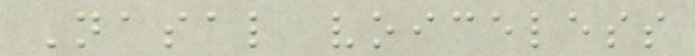Nasal voiceless
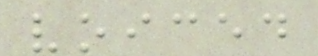voiced
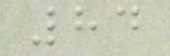84
